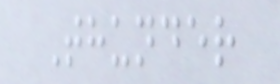Thunder
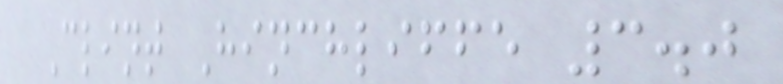Clint Hinchliffe 3.0
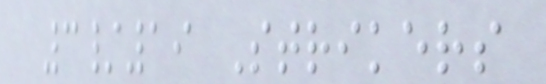3/19 Strikers
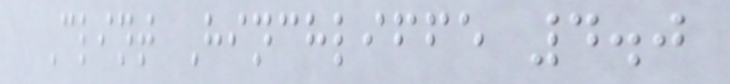Clint Hinchliffe 4.0
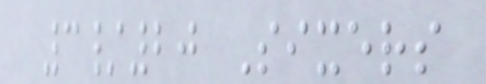3/20 Sixers
